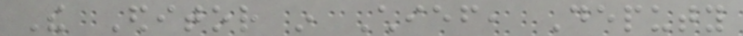The Editor in Chief, Deputy
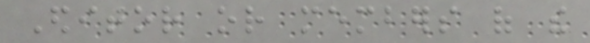Editor or members of the
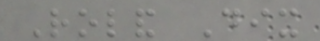Roland Dix
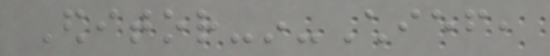Editor-in-Chief,
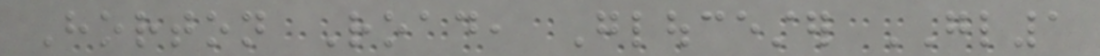Horton Road, Gloucester GL1
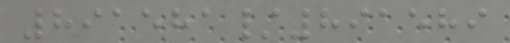891581/891589
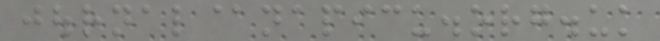journal@napicu.org.uk
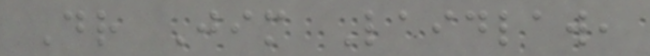Dr Jim Laidlaw,
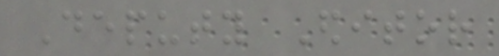Deputy Editor
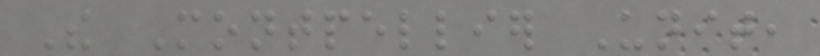The Montpellier Unit,
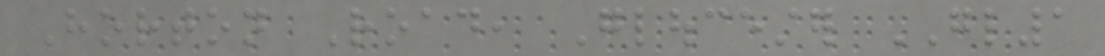Horton Road, Gloucester GL1
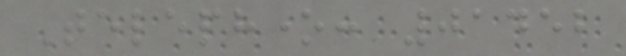Telephone: 01452
